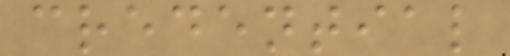credential
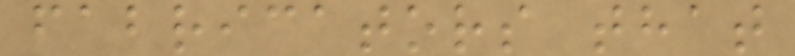fabricators that
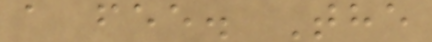a fee. The
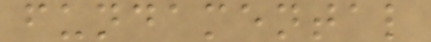fundamental
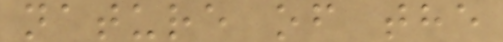nature of the
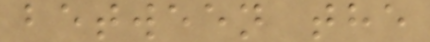between the
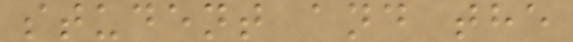student and the
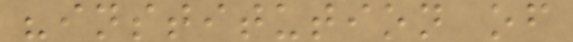"institution of
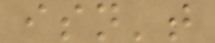isn't
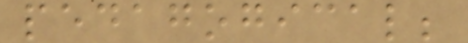pedagogical;
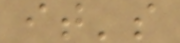it's
